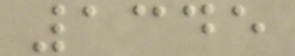1345
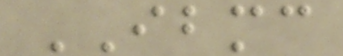IBMC
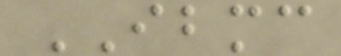IBMC
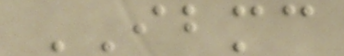IBMC
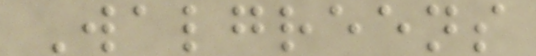Walgreens
